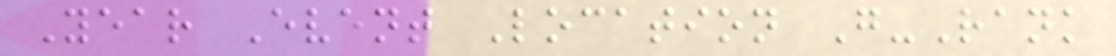Year Event Location G-Rank
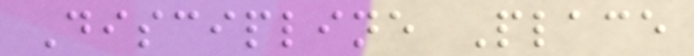Discipline Place
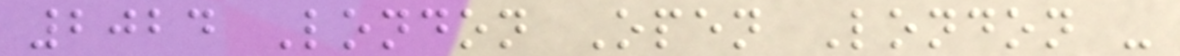2024 London Open London -
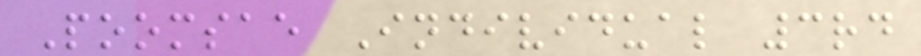Poomsae Individual 3rd
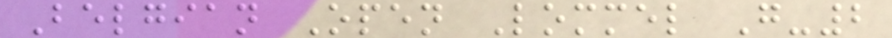Belgian Open Lommel G-2
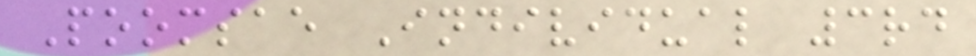Poomsae Individual 3rd
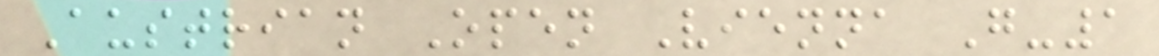Austrian Open Vienna G-1
